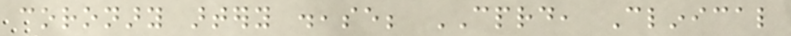coronary artery disease; CPRD, Clinical
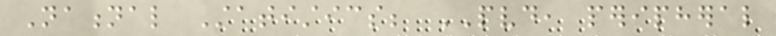National Statistics; PVD, peripheral
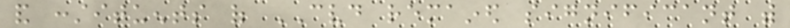and constituents of CVD remained significant with
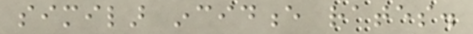similar incidence rates.
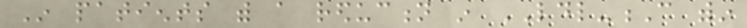In patients with a reduction in LDL-C within
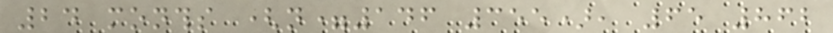24 months (n=146 355), 65 862
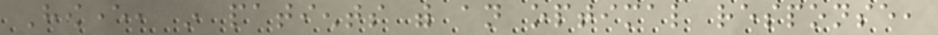However, in patients with an optimal response,
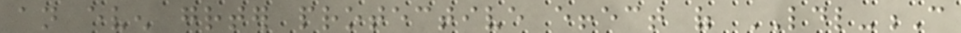an even greater protective effect of LDL-C
